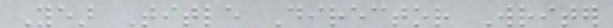Year Title Director Writer
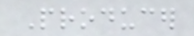Producer
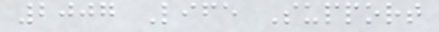2007 Life Support
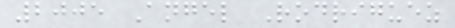2005 Angel Rodriguez
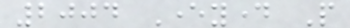2004 Everyday People
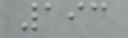193
